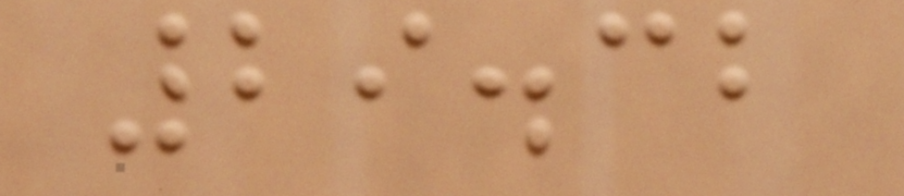29.32
